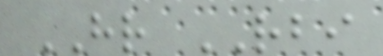HR RBI
